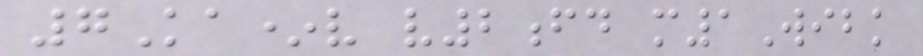7Ka*v v2fd m1Wibk
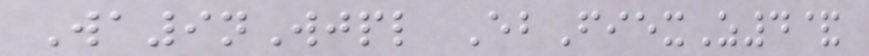Wa9nWjpl EbFiexZ4&
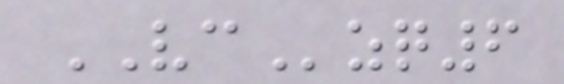VCzq6
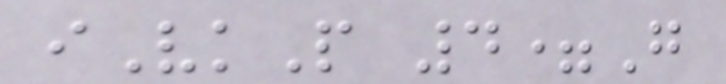iVkP 4=G
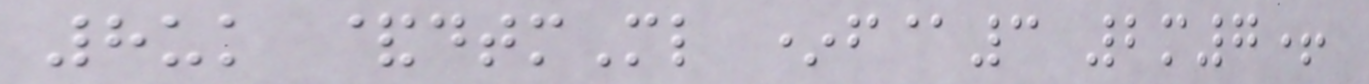8uk &dtmMl *f@3 2m7+
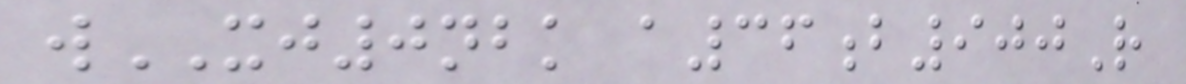wXJ0nbk a36b900R
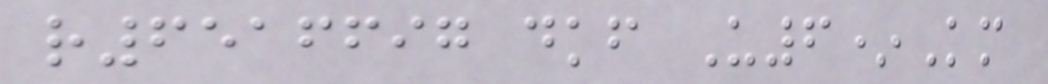r6516697 dkf U6*Km
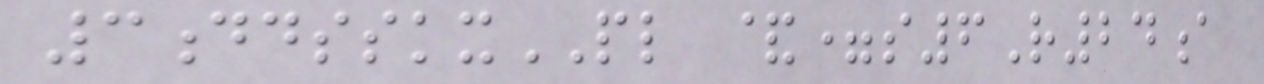3ddsskxPL &=s6R24a
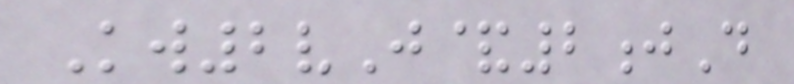Kw2vJ&2jD
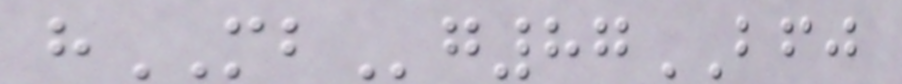hMBg87BFJ
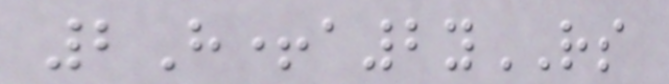2H+a2yRS
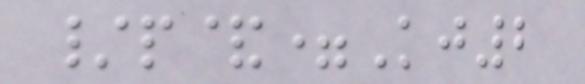/p&=Kj2
